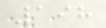198
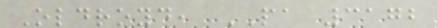Oldroyd, PA 3172
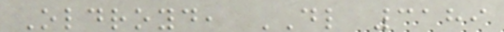Oldroyd, DL 3189
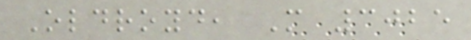Oldroyd, M 3025
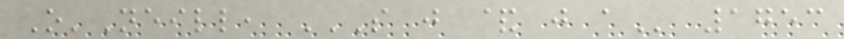O'Neill, S J & J A 1753
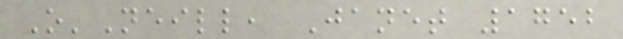O'Neill, Janet 1752
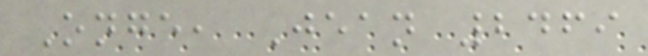Onge, Jean 2469
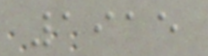1915
